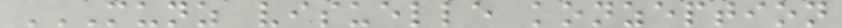MUNZ VISUELLE KONZEPTION
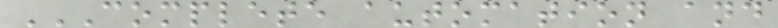COMPLETE AUTOMATION AND
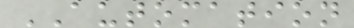AUTOMATION
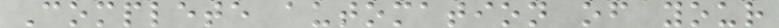Complete automation of your
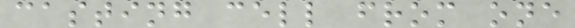casting cell from one
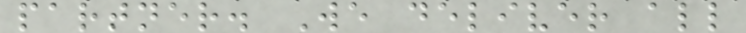partner. We deliver all
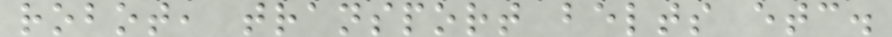robot, transport belts etc.
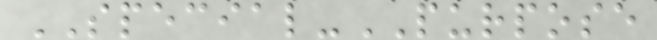SPECIAL-PURPOSE
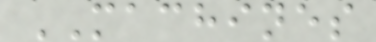MACHINES
